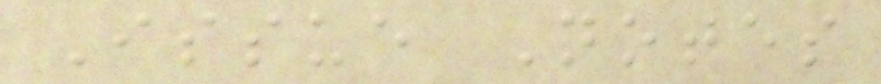Issue Notes
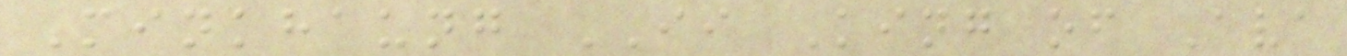Minkhaung II King of Ava
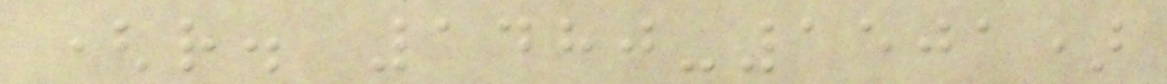(r. 1480-1501)
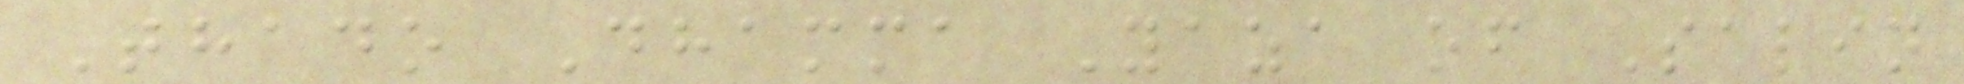Thado Dhamma Yaza of Salin
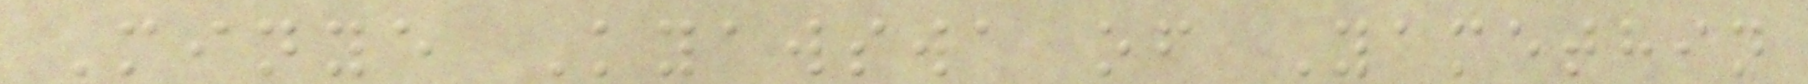Minye Kyawswa of Yamethin
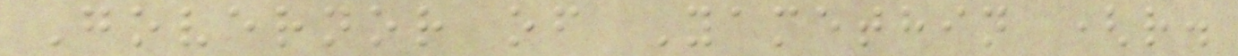Governor of Yamethin (r.
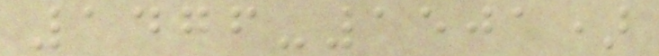1476-1501)
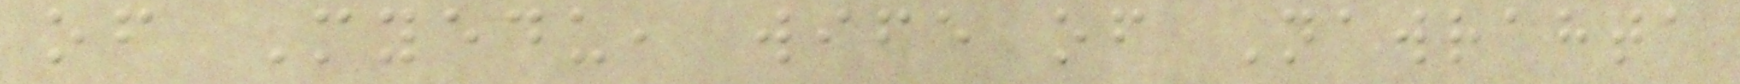of Myedu, wife of Nawrahta
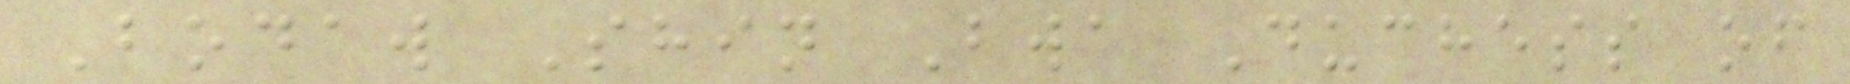Bodaw Shin Bwa Duchess of
